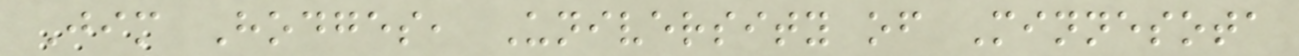Jim Hodges, University of Minnesota
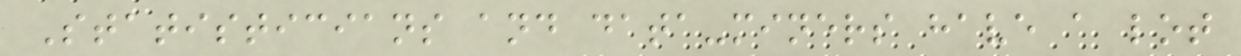Statisticians and data-miners have a lot
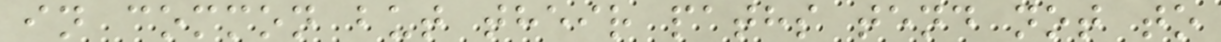in common but their paths tend not to
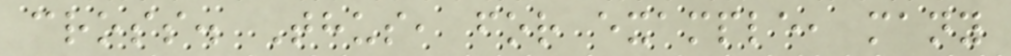cross. Thus, for example, many
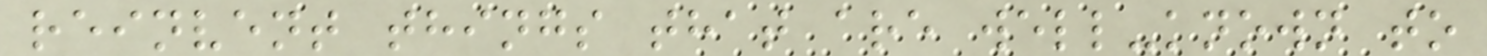reinvent things that are well-known to
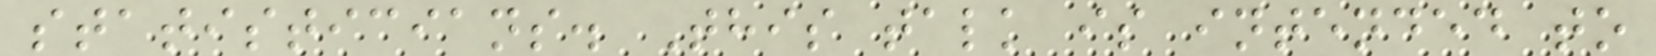statisticians. This talk is intended to
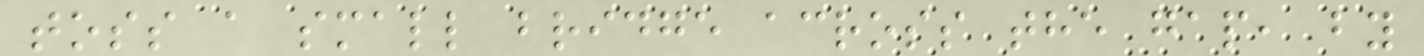toss a small bridge across the gap, by
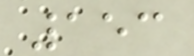153
